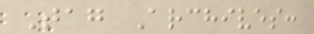Tag Archives:
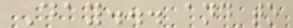Day... and to
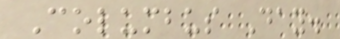Columbus Day.
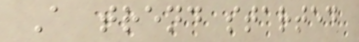A trend started
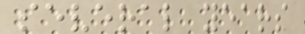several years
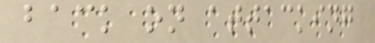back on attacking
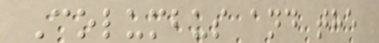Columbus and the
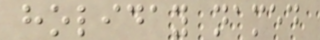holiday named
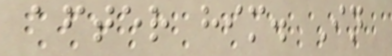after him. In
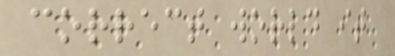correct world it
